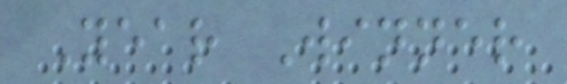Year Winner
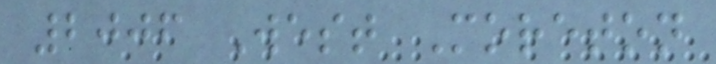2006 West Moreton
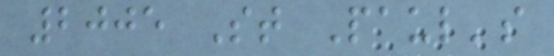2005 St Paul's
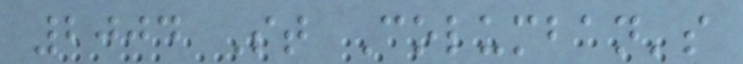2004 St Columban's
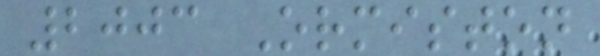2003 Ormiston
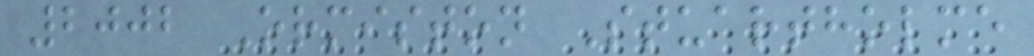2002 Ormiston Stuartholme
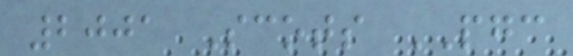2001 Scots PGC
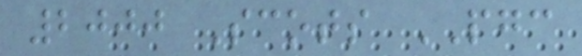2000 Scots PGC
